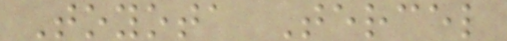Toyota Tercel
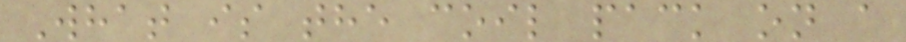What is the coil pack on a
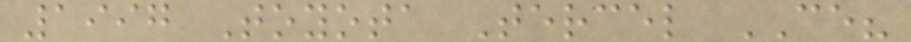1997 Toyota Tercel CE?
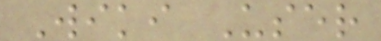Wiki User
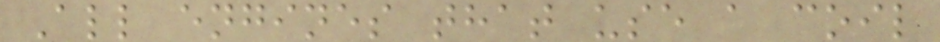All engines that use a coil
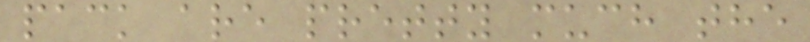pack are pretty much the
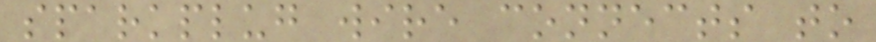sparkplug wire connects to
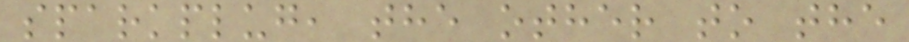sparkplug, the other to the
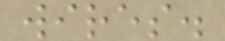wires.
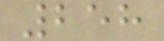258
